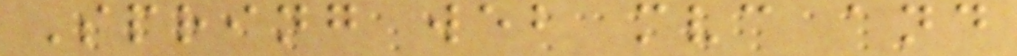Spring web mvc and
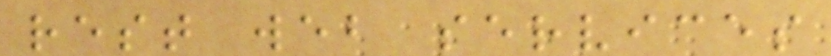rest web services
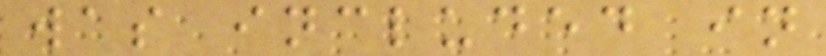was included in
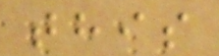this
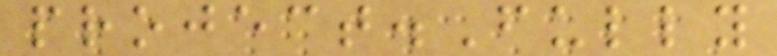project.Fully
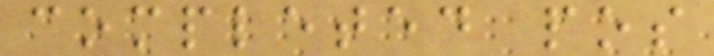completed pos
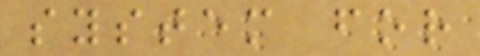system for
